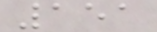151
